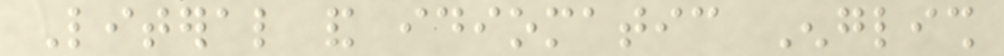Literal and idiomatic English
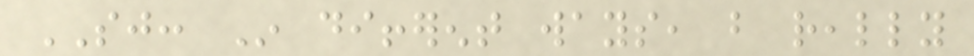SJ: In different ways, but really
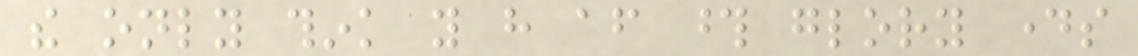the only think you have after those glory days
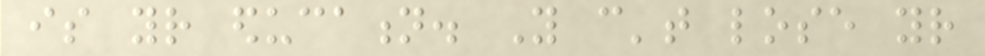is your education. You can't lose your
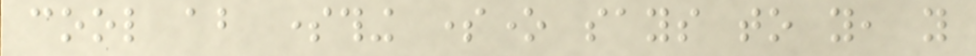cool about something someone says to you, you
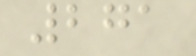271
